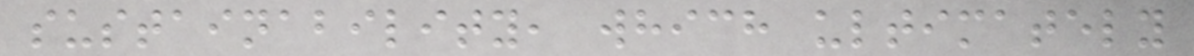sustainability, which ultimately
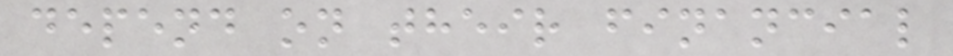depend on their financial
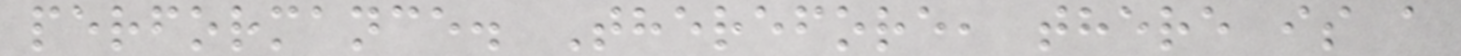performance. Therefore, there is a
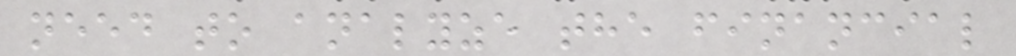need to analyze the financial
